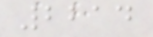2214
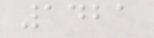1421
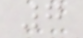7
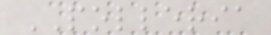POLLERIA
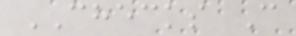CHECKS C
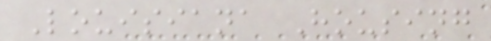Louisiana Housing
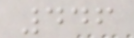446
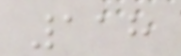118
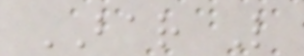BAR L
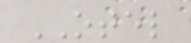OTEL
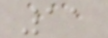11
